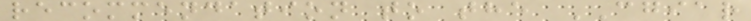recommendation to the CGIAR
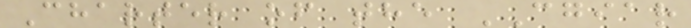Charter of the CGIAR
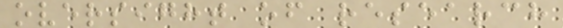oversight of research
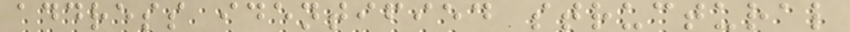address identified structural
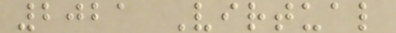2021 Virtual
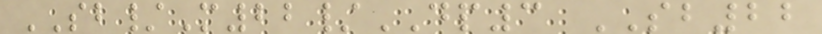SB/M22/DP3 SB22
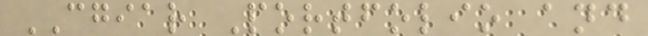CGIAR Portfolio and
